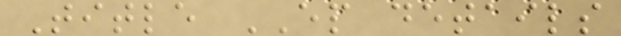Title EP details
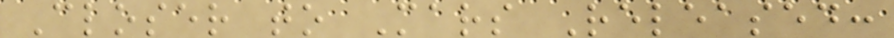Closer to Mars Released:
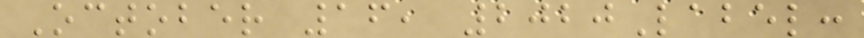October 16, 2020Label:
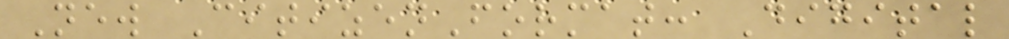New CitizenFormat: Digital
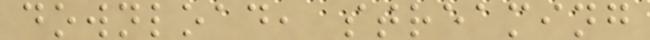download, streaming
